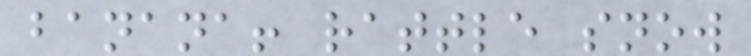banana! rattle snow
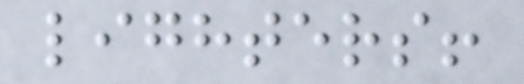lighters!
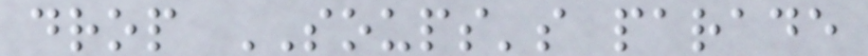drop SOUPS's parade
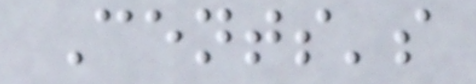Cents's
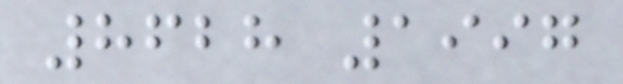8628 1997
